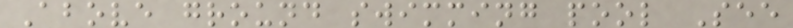Above ground swimming pool See
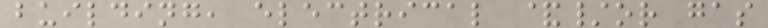building, electrical &/or gas
